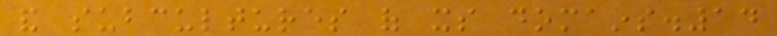and subcultures of its domains.14
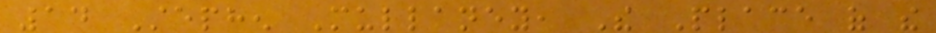14 Stephen Mullaney, The Place of the
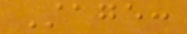Stage:
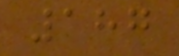187
